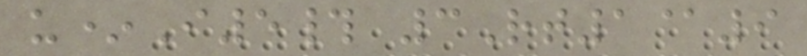u*I5# 3Rt1@9
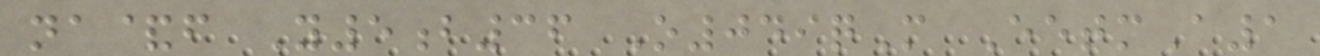na&f Y5b36 O049qM EetmA1
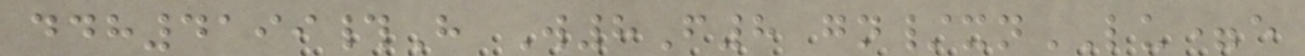ddh4199#H W8F8 gn/xnLU=e
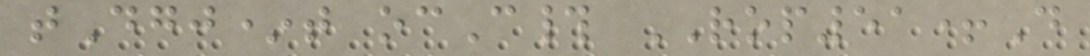tDgj*t ocC# ROP51+D
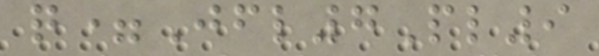q=Jfl7Pl9
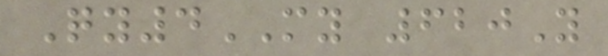Qy4MY 620Y
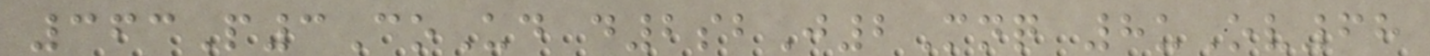363P3CoUd d2sbJ2Mnq 8uOv68
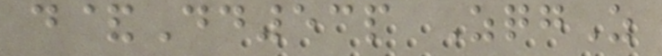d&Dd53p ZqgZ
